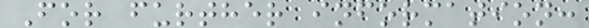For further information:
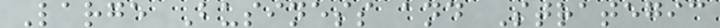Large Business and Strategic
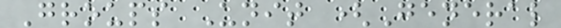Groups Unit (General
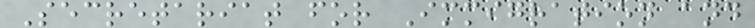Secretariat for Immigration and
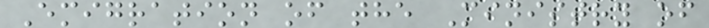Emigration of the Ministry of
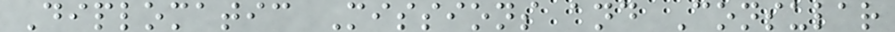Diplomatic Missions and Consular
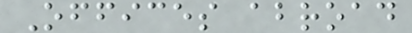Offices abroad
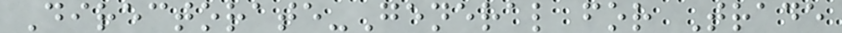Directorate-General for Trade
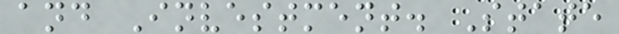and Investment. State
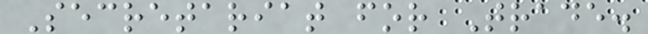Secretariat for Trade.
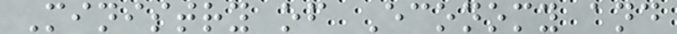Ministry of Economy and
